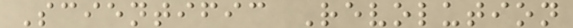Scientific Revolution
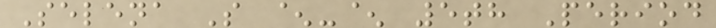Selena S ^-^ 5th Period
